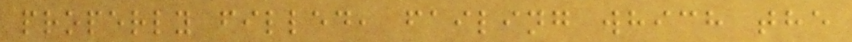properly filled, failing which the
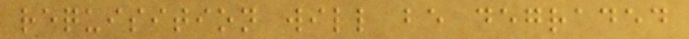requisition will be degraded
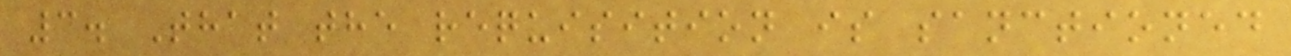3. That the requisition is sanctioned
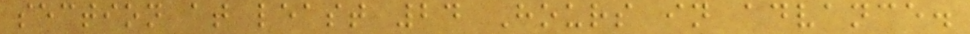section at least 24 Hours in advance.
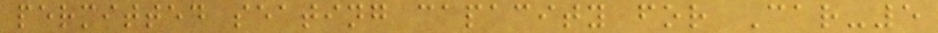permitted seating capacity for Car-5
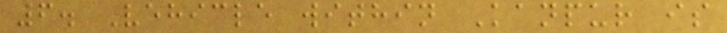6. Vehicle within Kanpur is
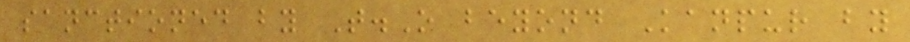sanctioned by T.O beyond Kanpur by
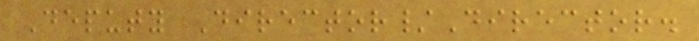Deputy Director/Director.
